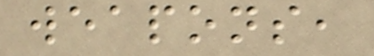weapons,
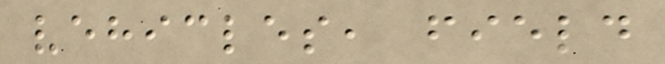vehicles, field
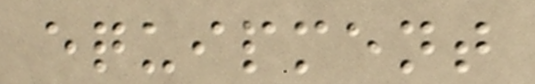equipment
